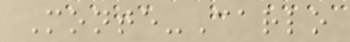Monte-Carlo
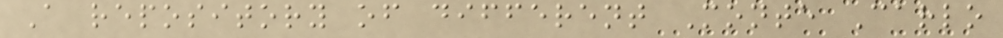A repository of different Monte Carlo
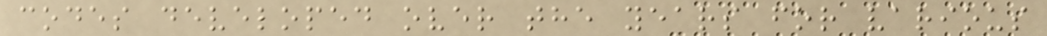codes developed over the years for various
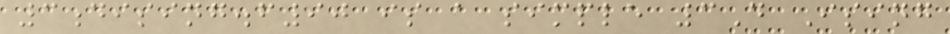3dising.f90 is a simple 3D Ising
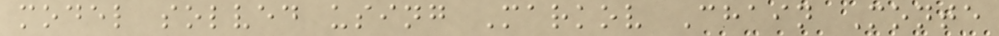model solved using Markov Chain Monte
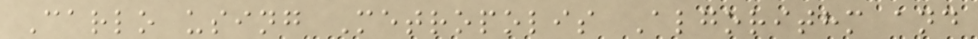Carlo using Metropolis Algorithm and
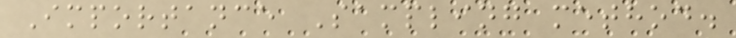Importance Sampling method.
